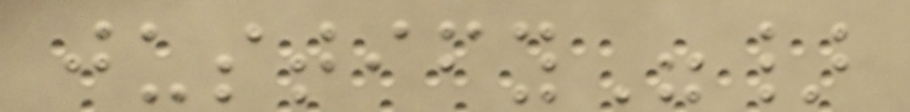justify"}
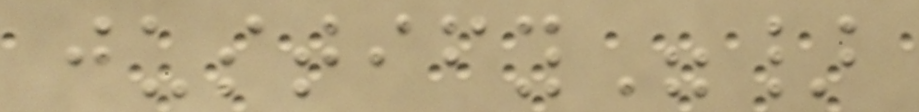justify"}
